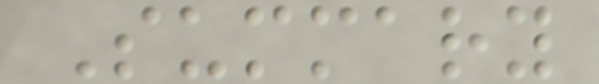Summary
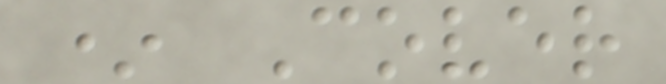* Cover
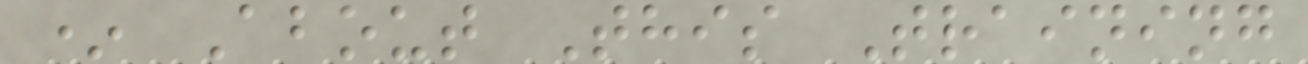* About This Training
